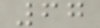67
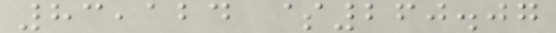83,124 $260.07
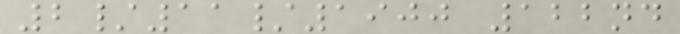2/11/1900 122nd
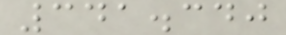341.340
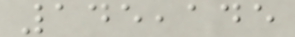145,145
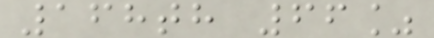168th 66%
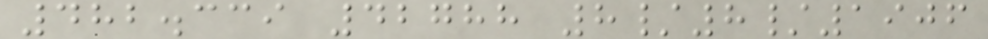482.339 42788 8/8/1906
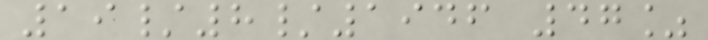19/8/1946 47%
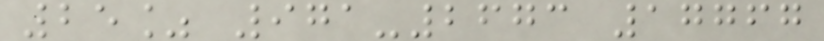25% 971-2673 17767
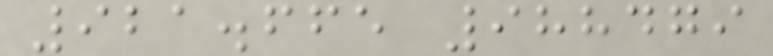921.665 988479
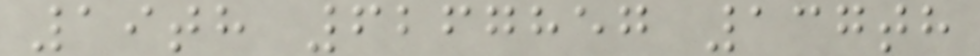19th 6267857 137th
